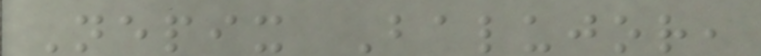Nepix Balujor,
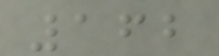162
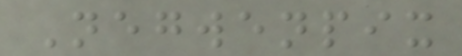Negwenpix
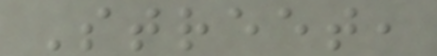Street,
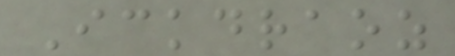Ickdraoz
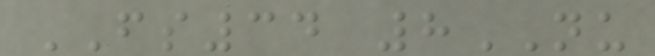FS34 8NU
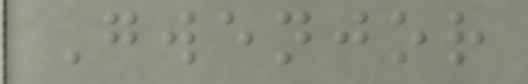Gwenjor
